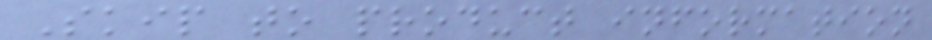Skip to product information
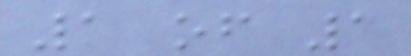1 of 1
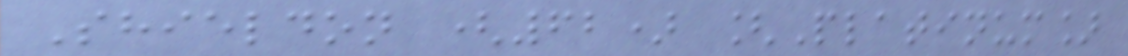Shieldon (62) [Platinum]
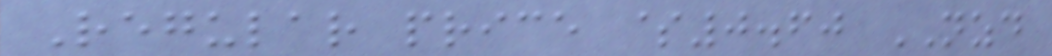Regular price $0.60 NZD
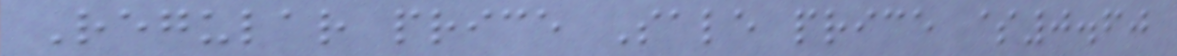Regular price Sale price $0.60
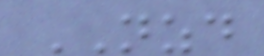NZD
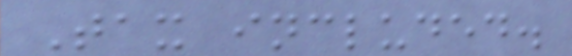Tax included.
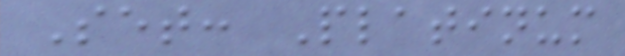Set: Platinum
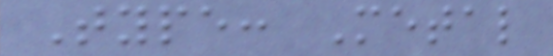Type: Metal
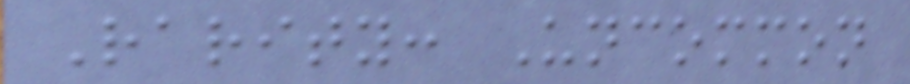Rarity: Uncommon
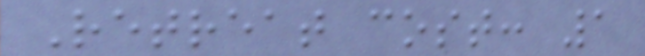Retreat cost: 1
